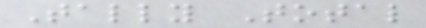Tally Total
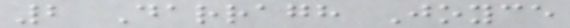2 Darragh Joyce
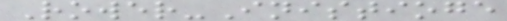Rower-Inistioge
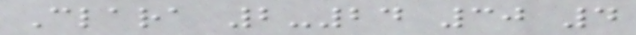Clara 2-24 30 4
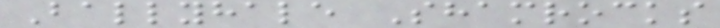Ballyhale Shamrocks
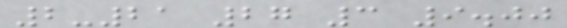2-21 27 3 9.00
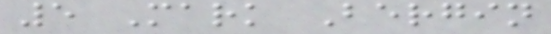5 Mark Bergin
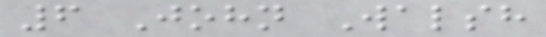6 John Walsh
